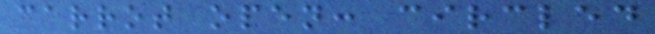carrot open: circled
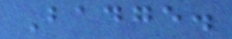Badge.
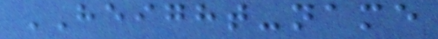HEIGHT-name
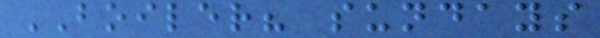BOILER? sundays
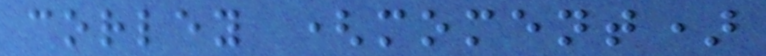corley (moment)
